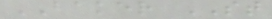BAKER ST
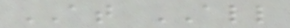AT ALL
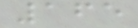165
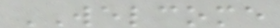WELCOME
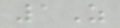1Z
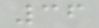36
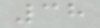38
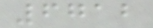6712
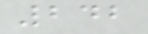242
